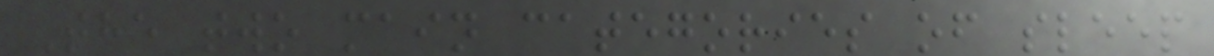The two main categories of sleep
